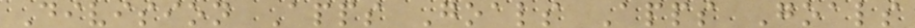Division Apps Goals Apps Goals
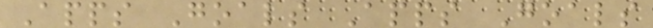Apps Goals Apps Goals
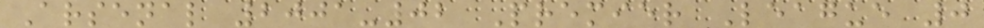Arsenal 2001-02 Premier League 0
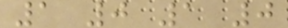1 0 1 0
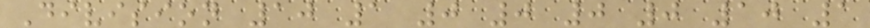Division 10 1 0 0 0 0 10 1
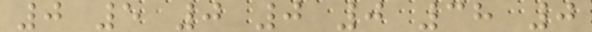0 5 0 0 0 38 0
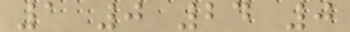1 0 24 0
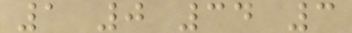1 0 34 3
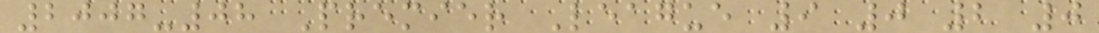2007-08 Premier League 9 0 2 0
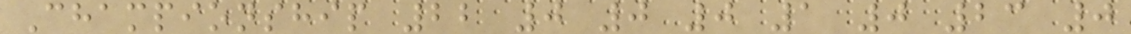Championship 22 0 0 0 1 0 23 0
